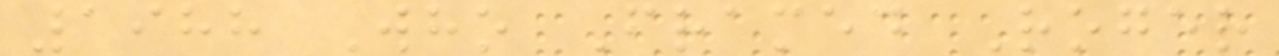1988 Who Framed Roger
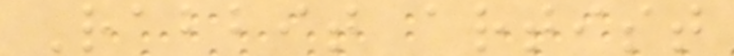Rabbit artist
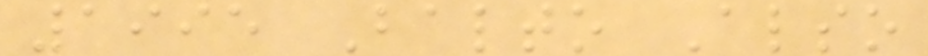1995 Balto Also
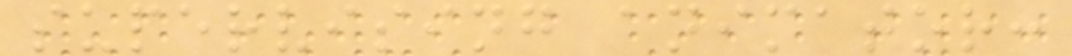supervising animator:
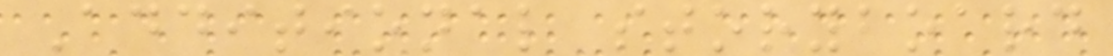Additional storyboard
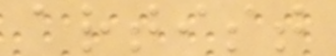artist
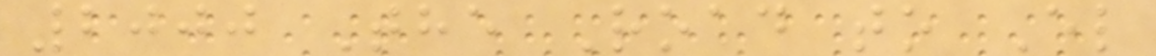2000 The Road to El
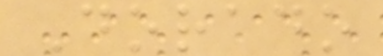Dorado
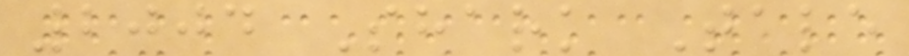2004 Shark Tale
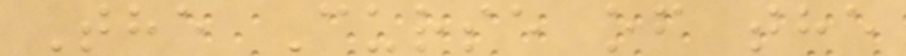The Curse of the
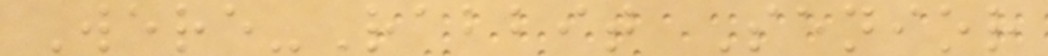Were-Rabbit Senior
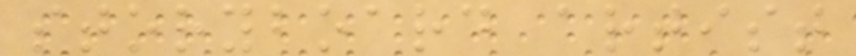storyboard artist
